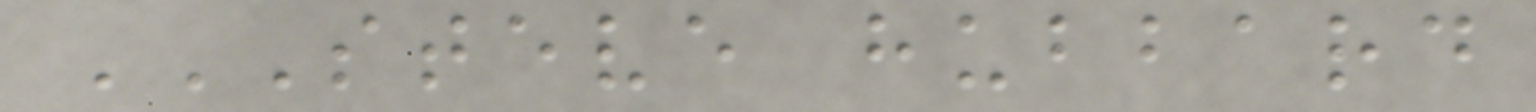STEVE HUBBARD
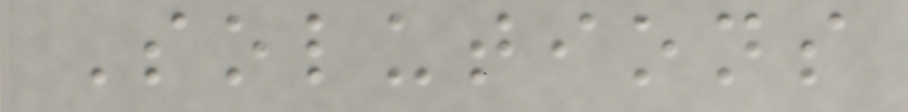Solutions
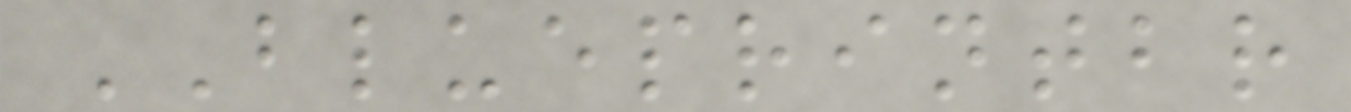BLUEPRINTBR
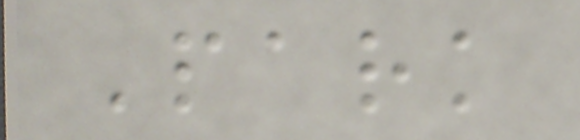Park
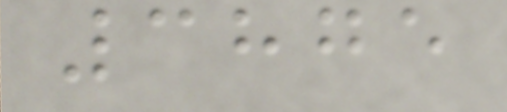3875
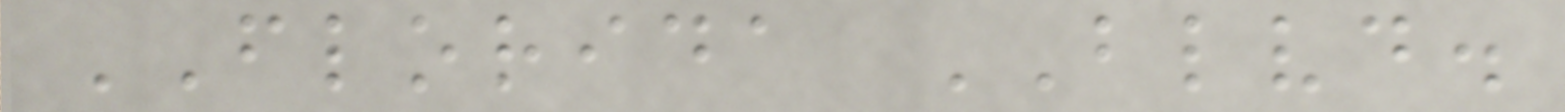FLORIDA BLVD.
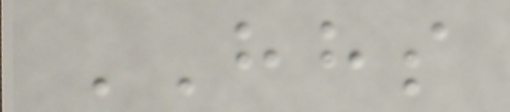HHS
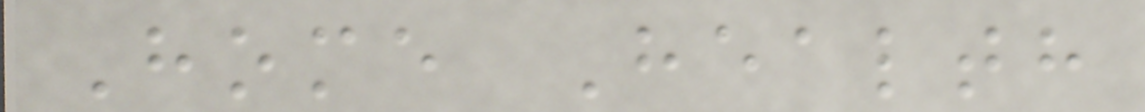Home Health
